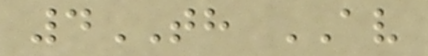4TH AV
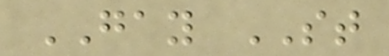GAY ST
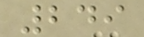249
